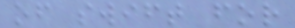of swift for
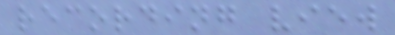recording view
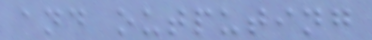and outputing
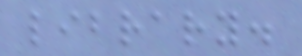library.
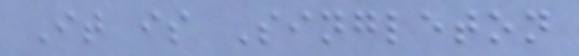It is Singleton
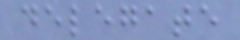delegate
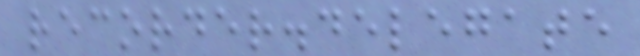recorder.delegate
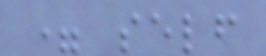= self
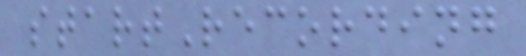startRecording
